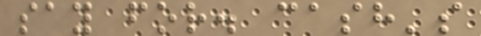say for. cash's
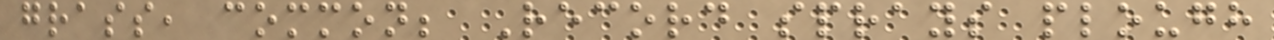grass, common; Record sprays plough
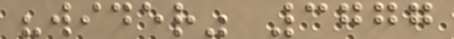"wider" 3777
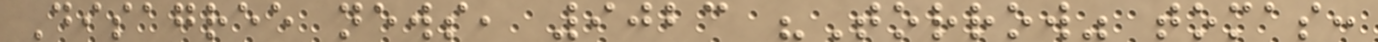Disagree news, 9023 "Torrow" tomas:
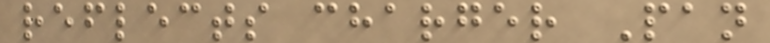reflects charger Pan
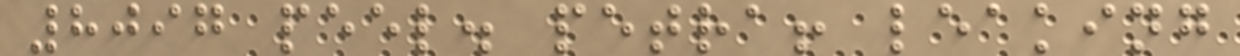8097 peel. petra! leaking
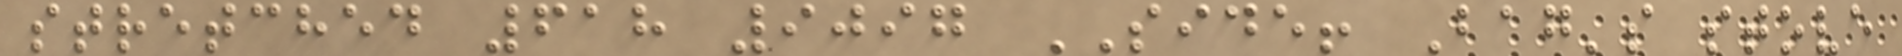stretched 618 9097 SIDE! Bag's stove
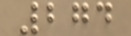274
